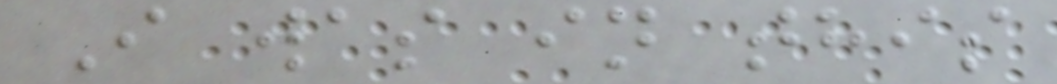I was in this
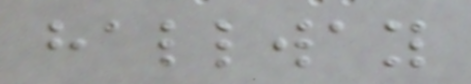hallway
